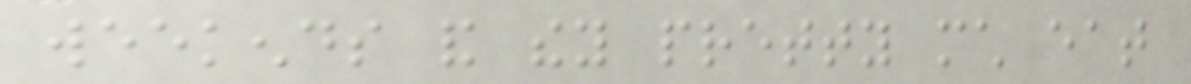weekends and they pretty much eat
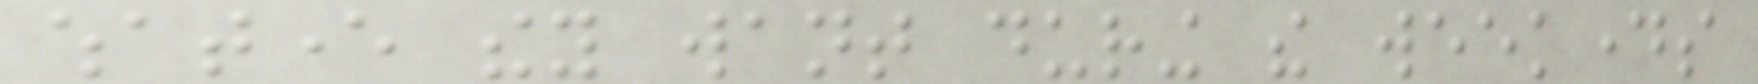whatever they want during the weekdays
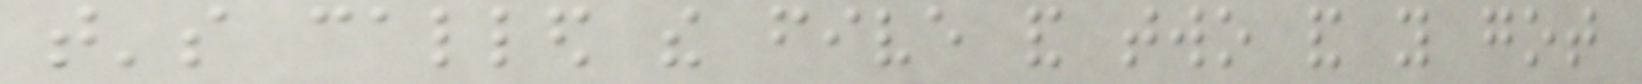that's called the five and two and you got
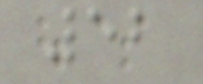52
